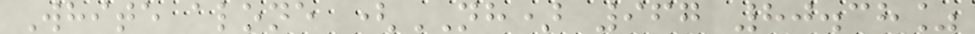White alone (NH) 967 80.38%
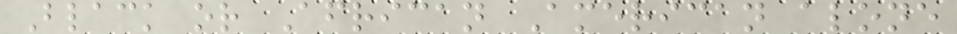Black or African American alone
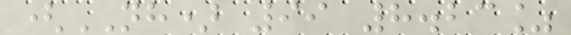(NH) 99 8.23%
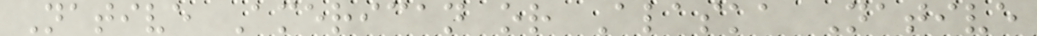Native American or Alaska Native
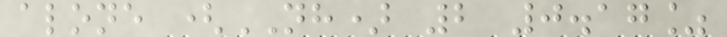alone (NH) 2 0.17%
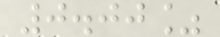0.00%
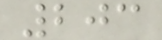203
